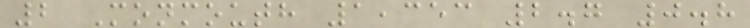2 Monmouth 1,353 2.7 0.8
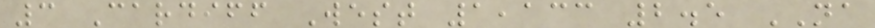3 Cardiff West 1,133 2.5 NA
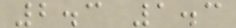2.3 1.3
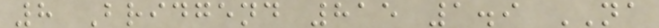8 Bridgend 815 1.9 NA
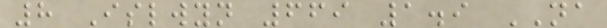8 Islwyn 669 1.9 NA
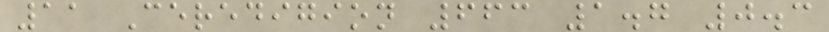11 Ceredigion 663 1.7 0.3
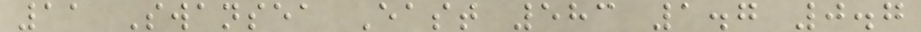11 Swansea East 583 1.7 0.7
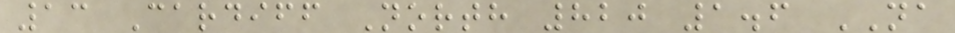13 Cardiff North 820 1.6 NA
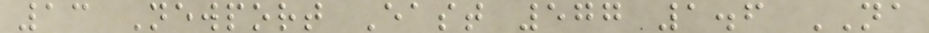13 Newport East 577 1.6 NA
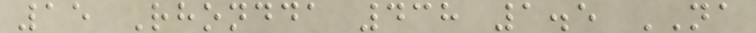15 Rhondda 438 1.5 NA
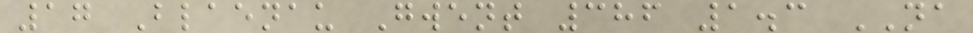17 Blaenau Gwent 386 1.3 NA
